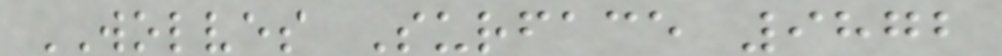WOLVES Surface 9872
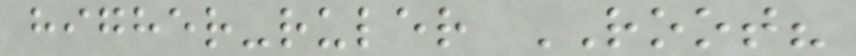higher-ruler ROOT?
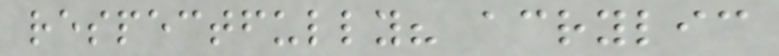respectfully? acrylic
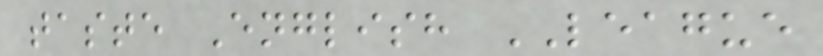taste English LEAGUE
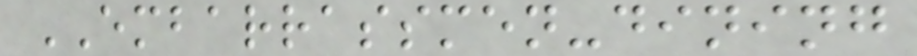EMBARRASSMEN-dining
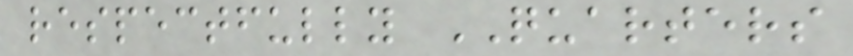respectfully QUARTERS
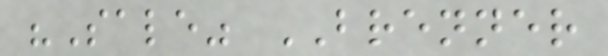"Sale" BRENNER
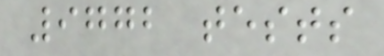9772 tests
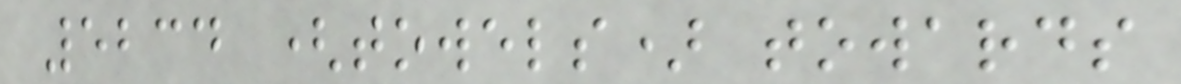5234 (towels) towards
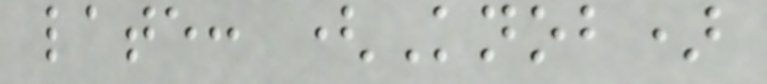late: (Knob)
